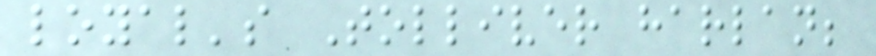loyal's Tolliver harlan;
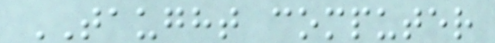TAUGHT computer
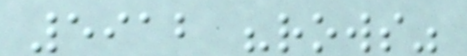5912 "rows"
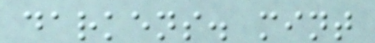darkens. mint
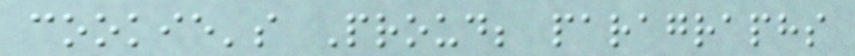cookie's Proud; paragraphs
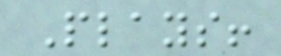Plays!
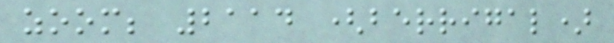zoom; 2114 (berrigal)
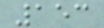153
